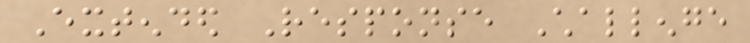Extended Response Challenge
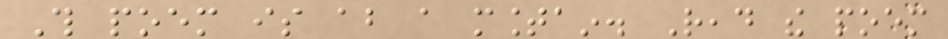This poem is about a mountain. Read the poem
